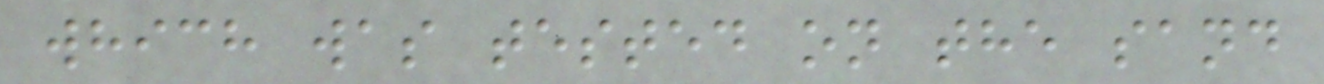which was tested on the sand
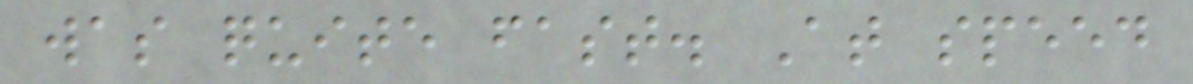was quite fast. At speed
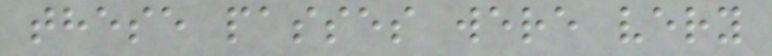these passes were very
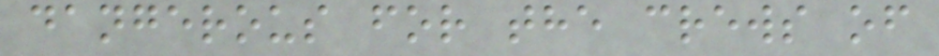dangerous for the crews of
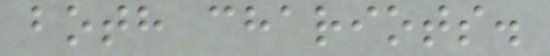both chariots.
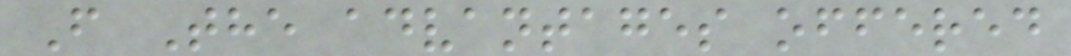F The advantages offered
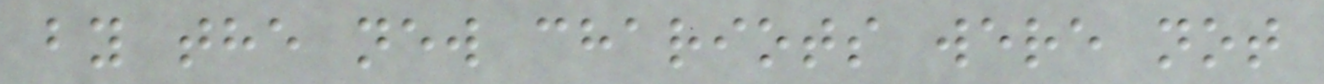by the new chariots were not
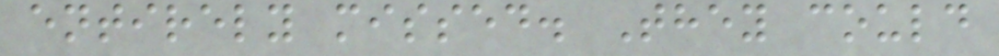entirely missed. They could
